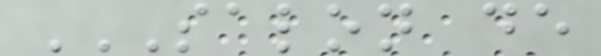SALON DE
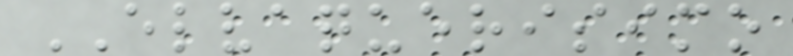ELVAQUERISIMO
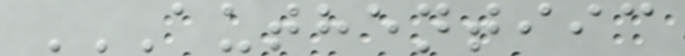AUTHENTIIC
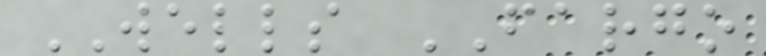WELLS FARGO
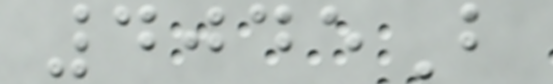4045B
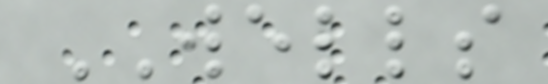WELLS
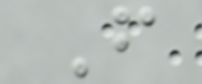F
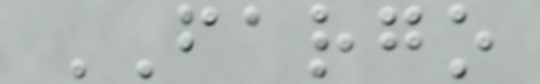FARGO
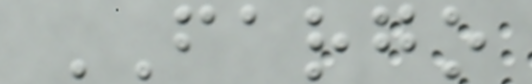FARGO
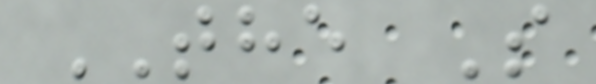THE S
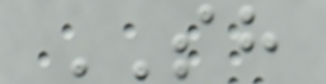SH
